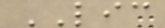LIC
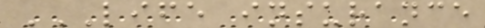LIFE INSURANCE
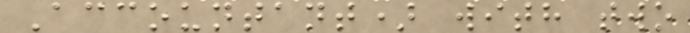Accountant) with two
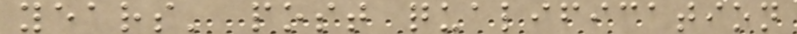years' post qualification
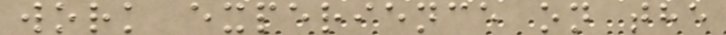work experience on the
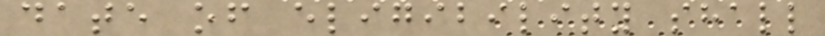date of eligibility shall
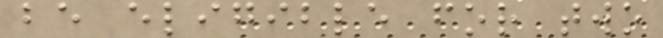be eligible for two
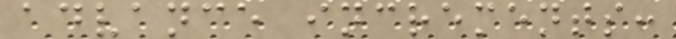advance increments:
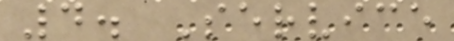4. Service
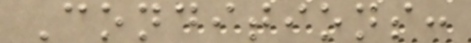Conditions:
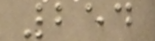254
